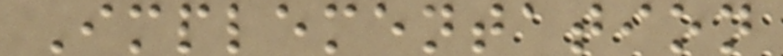Implementation
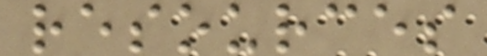resources
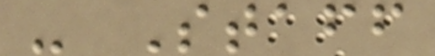- Staff
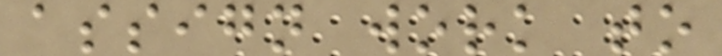assign work to
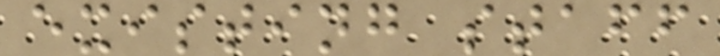existing staff
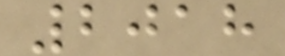2018
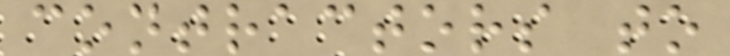contractors to
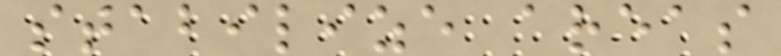stabilize areas
